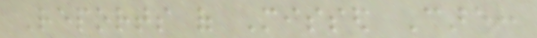Reports of Missed Care:
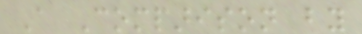A Comparison by
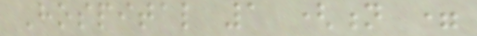Hospital 1 (n =
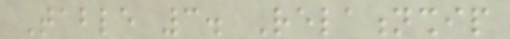Table 3. Relationship
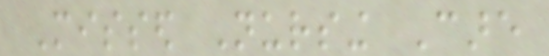Missed Nursing Care
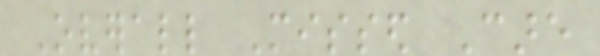Overall Missed Care
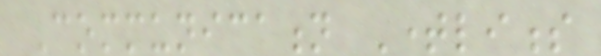Communication Timeliness
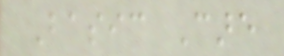Basic Care
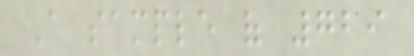A sample of 729
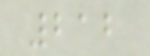212
